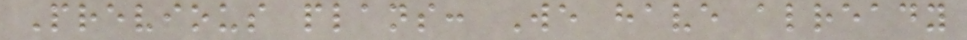Previous plans: We have already
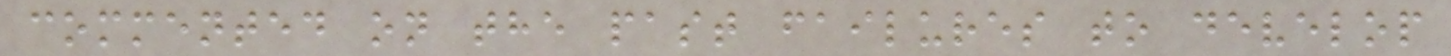commented on the past failures to develop
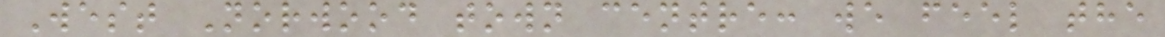West Norwood town centre: we feel the
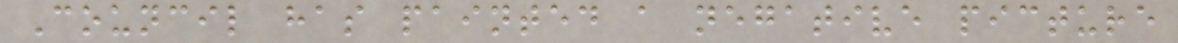Council has painted a negative picture
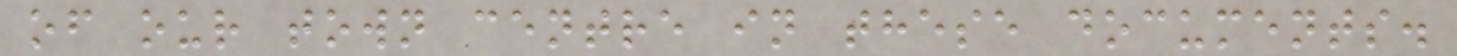of our town centre in these documents.
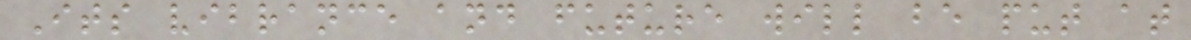Its vibrance and future will be put at
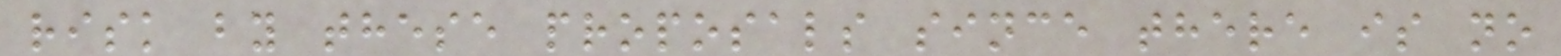risk by these proposals since there is no
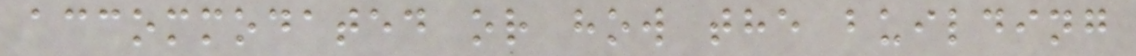accommodated or how the building
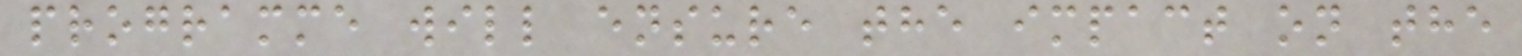programme will ensure the impact on the
